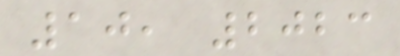10, 2023
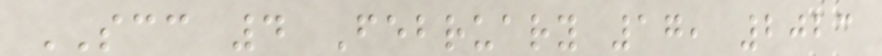SCC 4 February 17, 2023
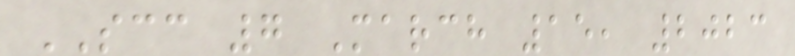SCC 7 March 15, 2023
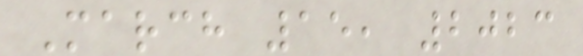March 15, 2023
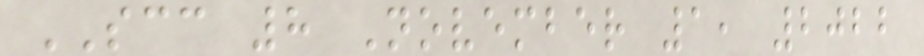SCC 8 November 1, 2022
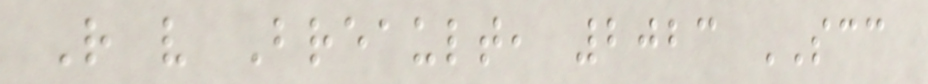R v Breault, 2023 SCC
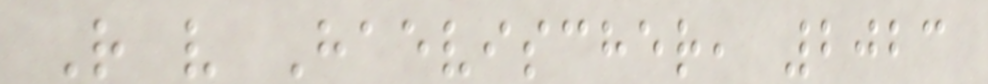R v Haevischer, 2023
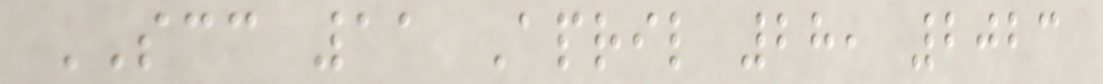SCC 11 April 28, 2023
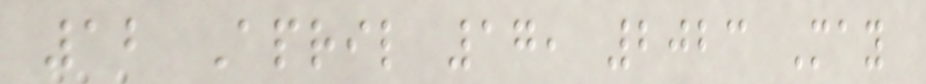12 April 17, 2023 May
